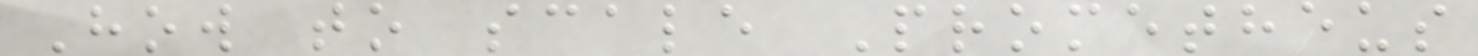How to scale Prometheus
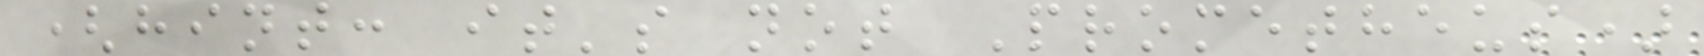(hint: it's not Prometheus)
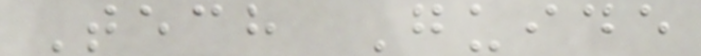Tech Guide
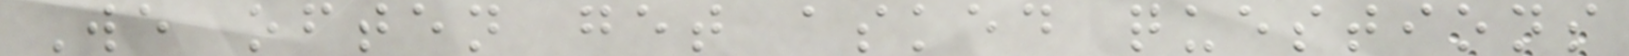We often get asked questions
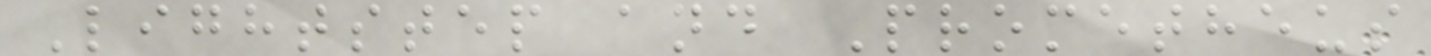Lightstep and Prometheus
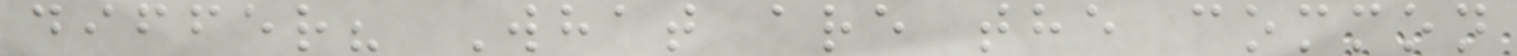differ? What are the common
